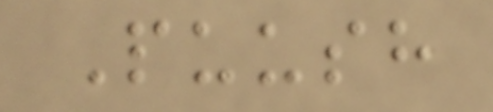Puush
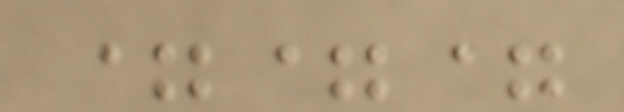===
